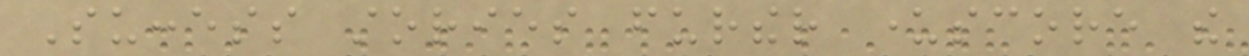Success stories further underscore the
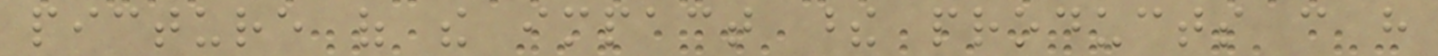picture of the impact these products can have
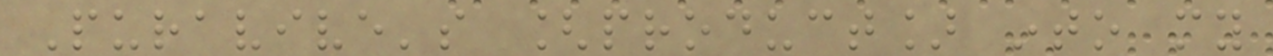Puravive's [product] into my
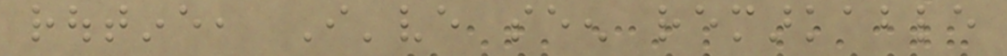routine, I've seen remarkable
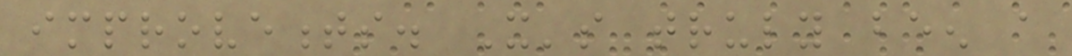improvements. It's truly been a
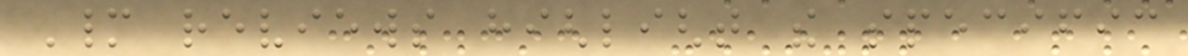Many reviews highlight the specific
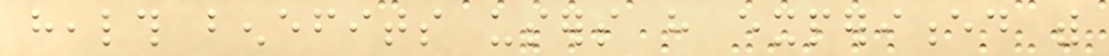health benefits users have experienced with
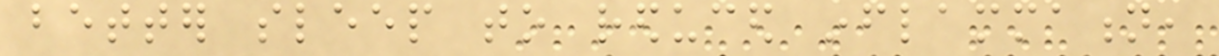better sleep to reduced inflammation,
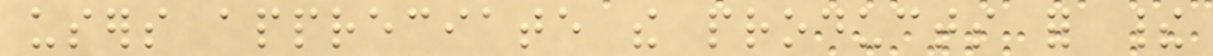users appreciate the products for their
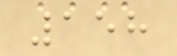158
